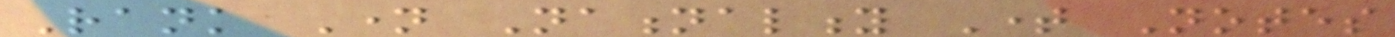Rank Name Nationality Time Notes
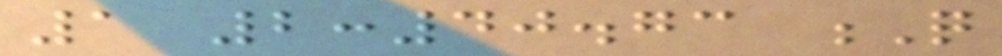1 2:40.73 Q
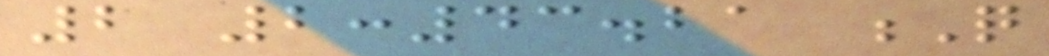2 2:43.21 Q
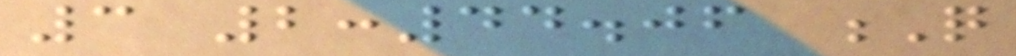3 2:44.06 Q
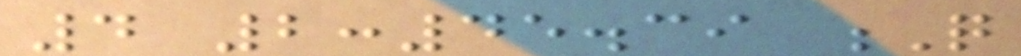4 2:45.39 Q
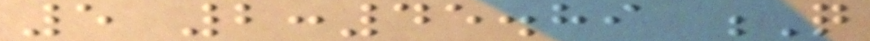5 2:45.89 Q
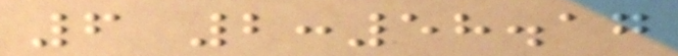6 2:58.17
